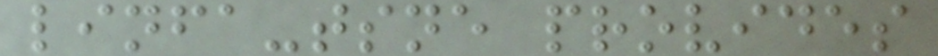linfa-tsne provides
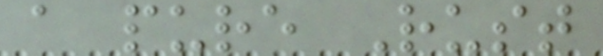a pure Rust
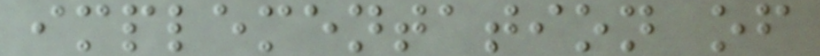implementation of
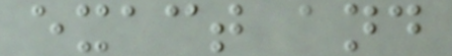exact and
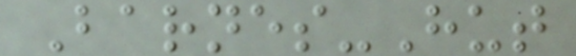Barnes-Hut
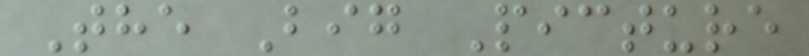The Big Picture
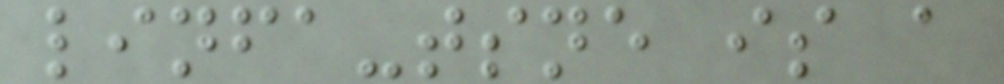linfa-tsne is a
